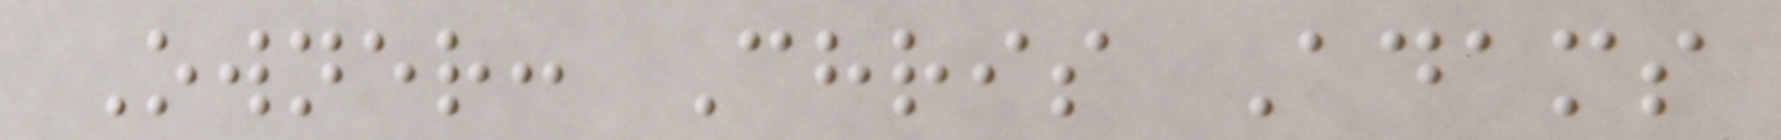Owner: Chris Adams
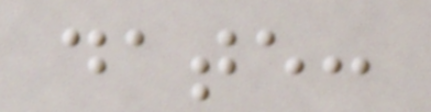date:
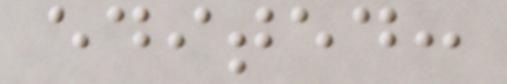edited:
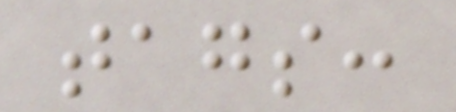tags:
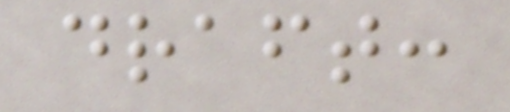draft:
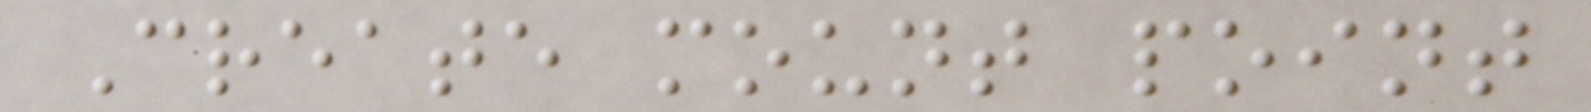Create mount point
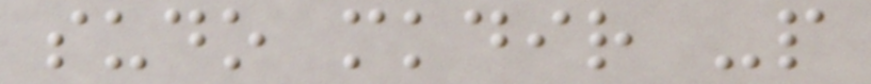sudo mkdir -p
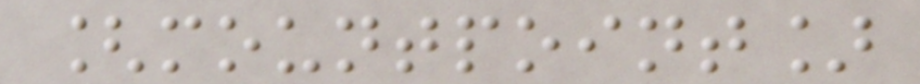[mountpoint]
